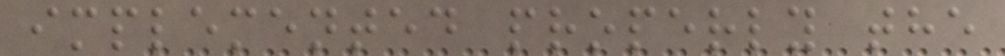implemented properly the
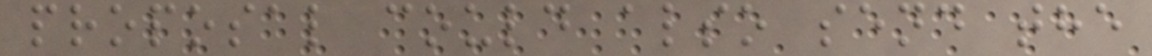proposal could also send the
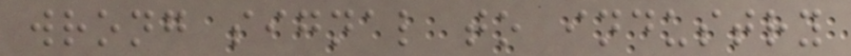wrong signal to industry
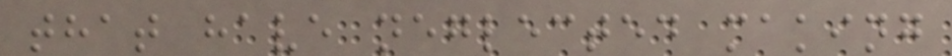that have neglected making
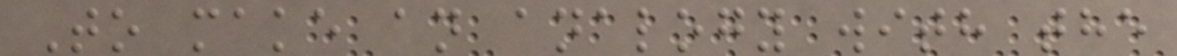To make an analogy with the
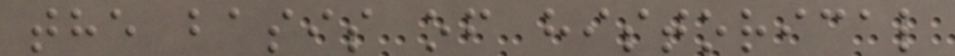the basis of historical
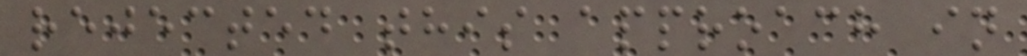rejected this approach in
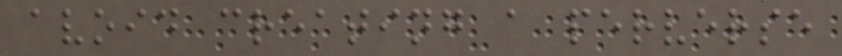avoid creating a perverse
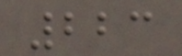223
